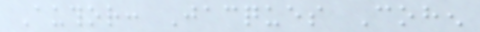Author: Jacques Cohen
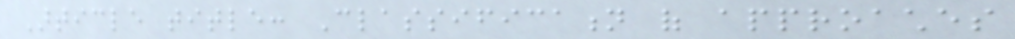Article title: Classification of approaches
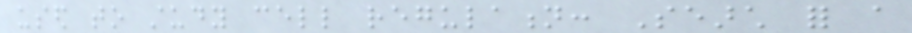used to study cell regulation: Search for a
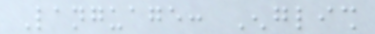Language: English
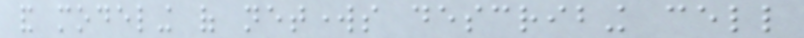and modeling of networks describing cell
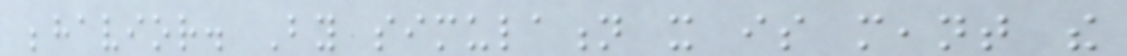behavior. By simulation it is meant the
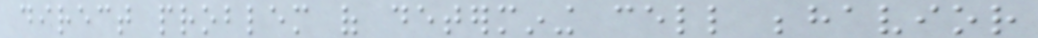direct problem of determining cell behavior
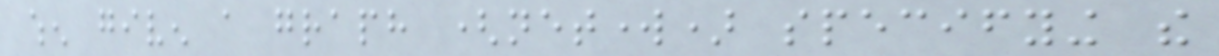when given a graph (network) specifying the
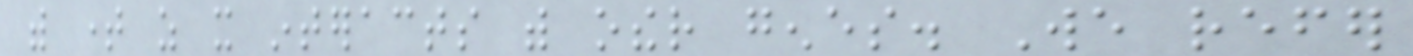with time as it interacts with other genes. We refer
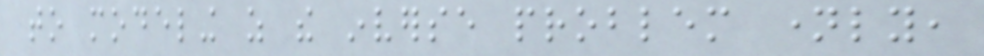to modeling as the inverse problem namely,
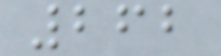262
